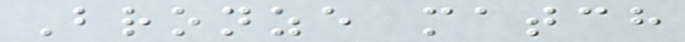Bronze match
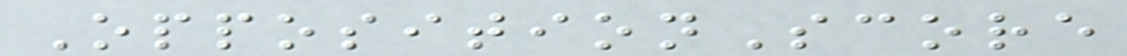OppositionScore
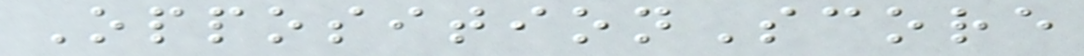OppositionScore
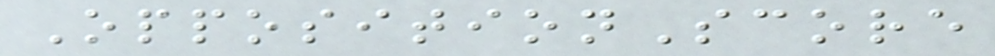OppositionScore
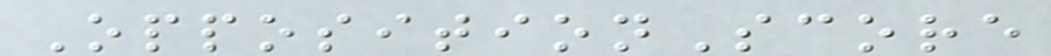OppositionScore
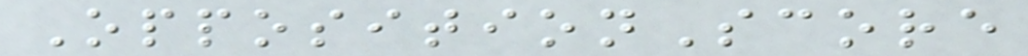OppositionScore
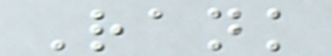Rank
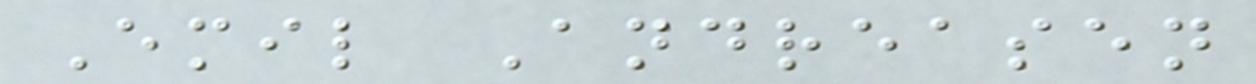Emil Andreasen
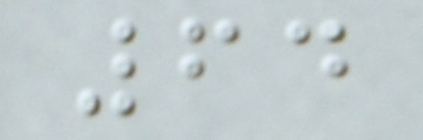64
